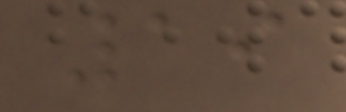19
